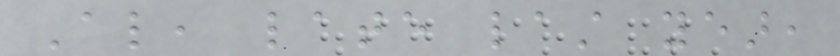Also, late last year,
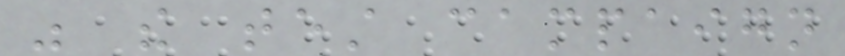was the test campaign
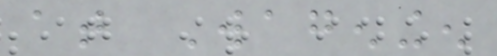at Wageningen
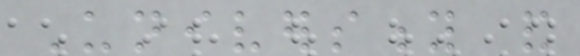University and
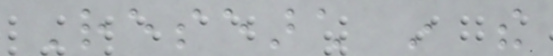Research in the
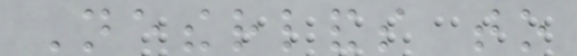Netherlands to
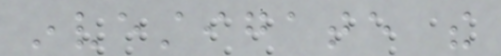investigate the
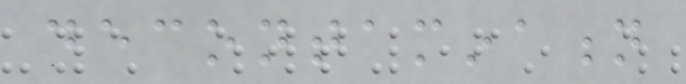decontamination
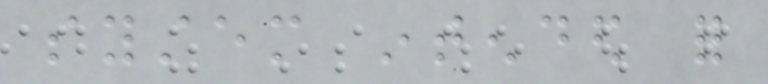system intended for
